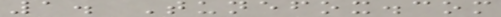1. Tunefox.com
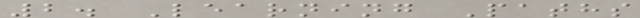2. Learning Paths
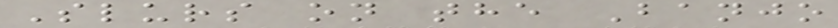Slurs on the Banjo
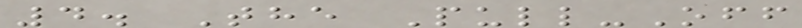4. The Pull-Off
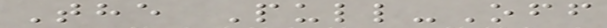The Pull-Off
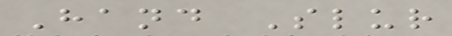Hand Slur
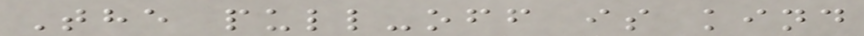The pull-off is kind
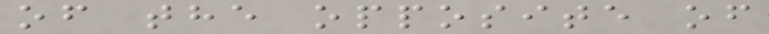of the opposite of
